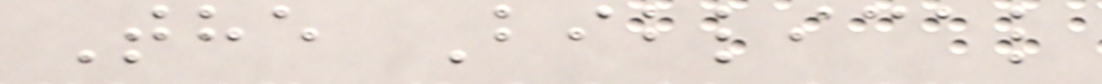The Biblical
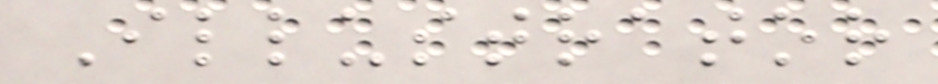Illustrator
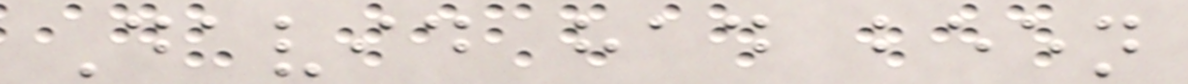David had been
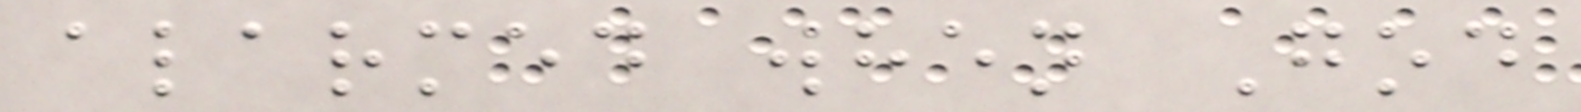alarmed when God
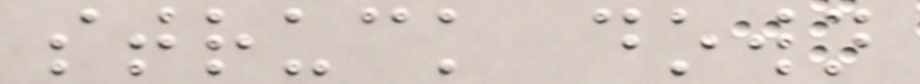struck down
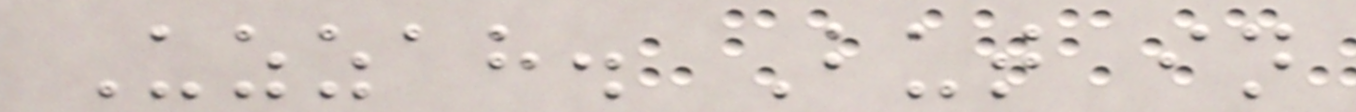Uzzah. But in
